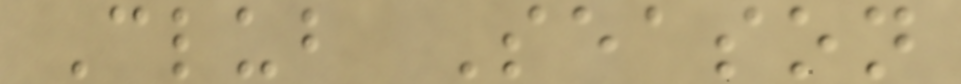Club Season
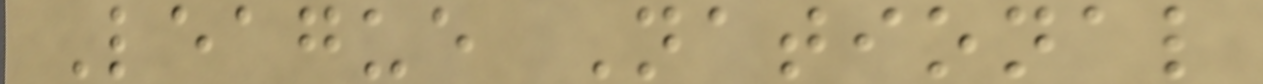League National
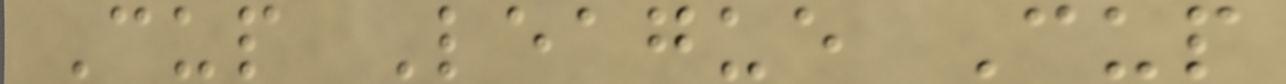Cup League Cup
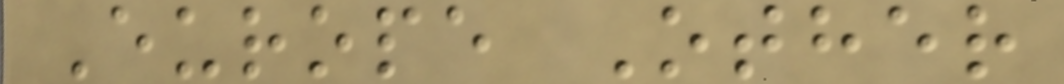Europe Other
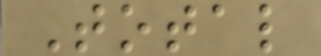Total
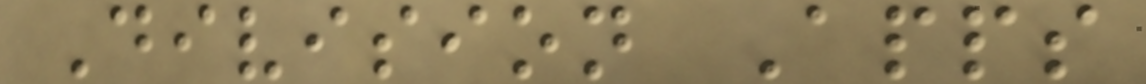Division Apps
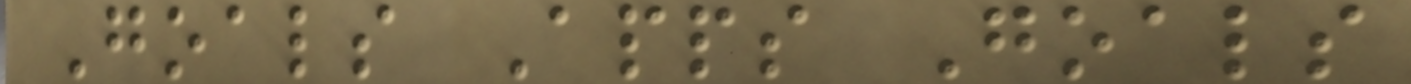Goals Apps Goals
